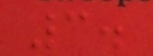3.
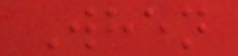When
